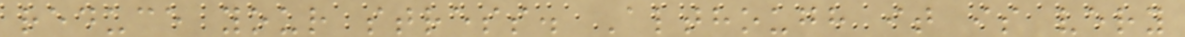reduce your stress. Although it is very
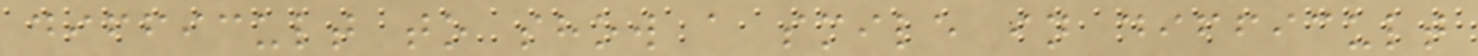difficult to show a smile in difficult
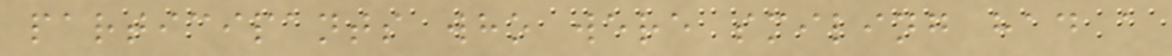participants who were smiling had a
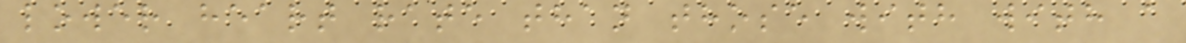lower heart rate than those with with a
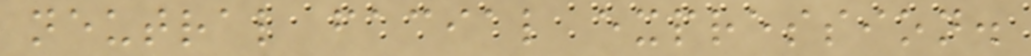neutral facial expression.
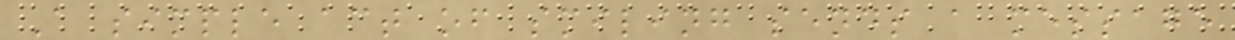A simple act of smiling sends a message
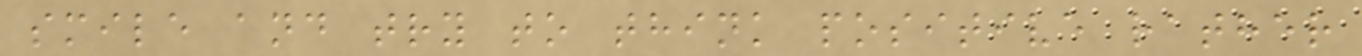smile and try to think positive rather
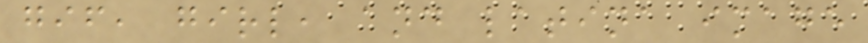gif, girl, and latina image
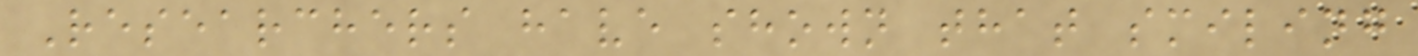Researchers have shown that smiling
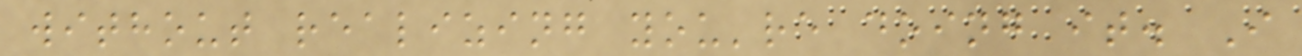without realizing you're doing it. I
